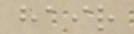hair
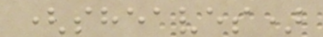(sheaves)
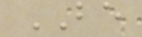BE
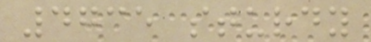4735 sturdy
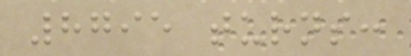8795 turns:
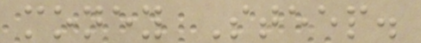money Steep.
